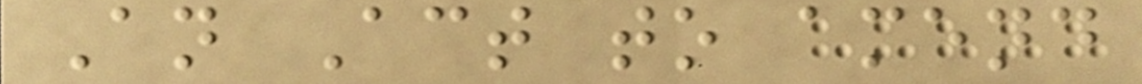An Act to amend
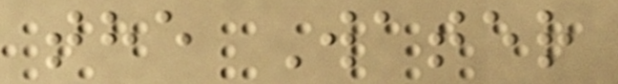the Water
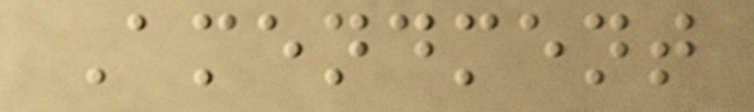Amendment
